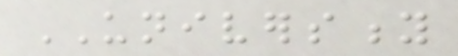UNIVERSITY
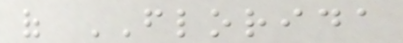of FLORIDA
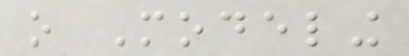o Modeling
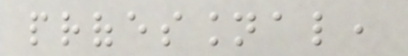professional,
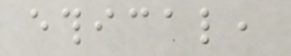ethical,
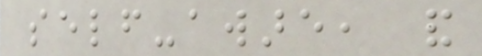self-aware, and
